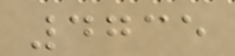4735
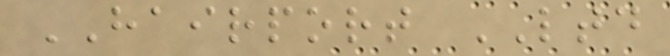HAIRPORT LTD
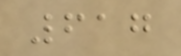617
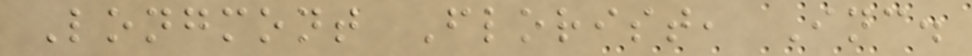Longmont Florist, Inc.
